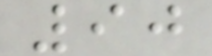90
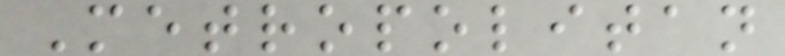Metropolitan
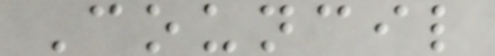Council
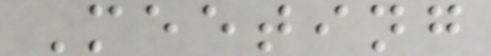Meeting
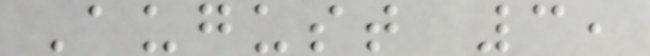August 3,
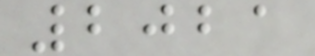2021
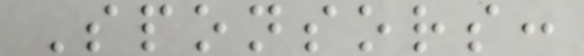Sponsors:
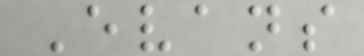Evans
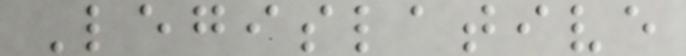Legislative
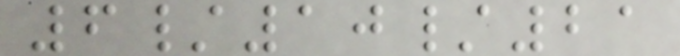6/10/21
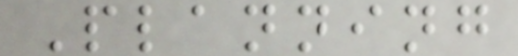Planning
